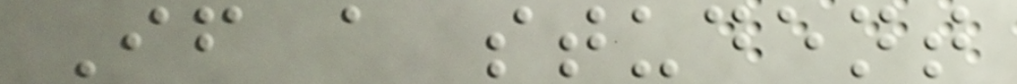If a student
